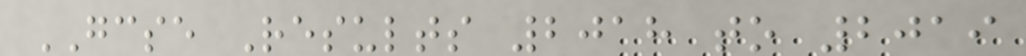GCSE Results 2018 to 2019
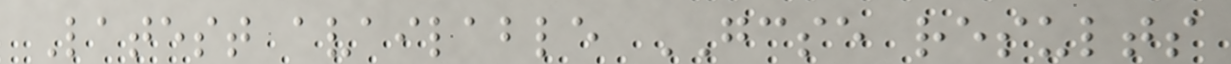Latest available GCSE results
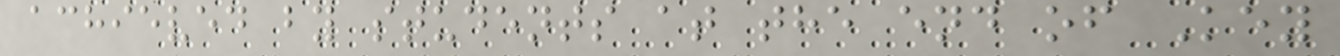achieved by students at the end of Key
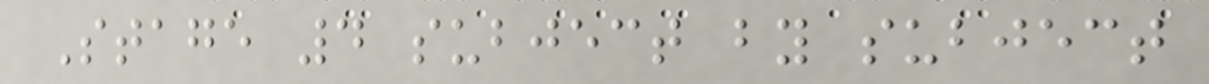Stage 4 subject by subject
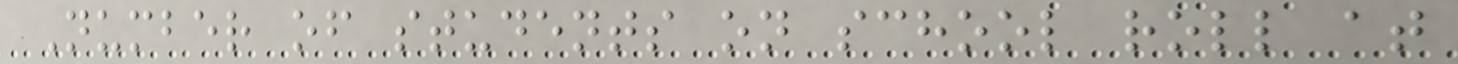Number of students on school roll at
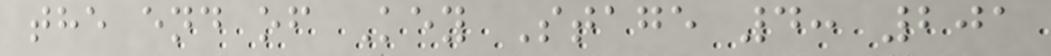the end of Key Stage 4: 201
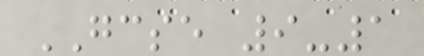GCSE 9-1
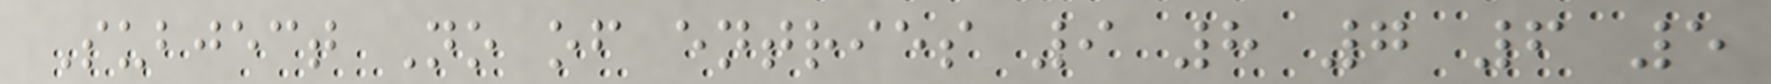Subject No of entries 9 8 7 6 5
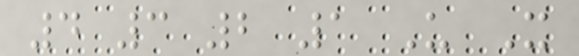4 3 2 1 U X
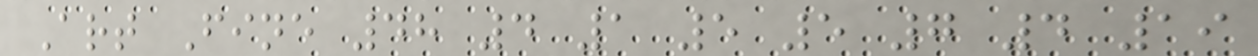Art Fine 48 4 1 5 5 7 4 19
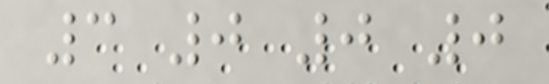3 0 0 0
